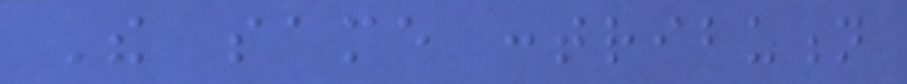The same contribution
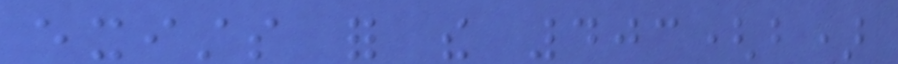exists for the 403(b)
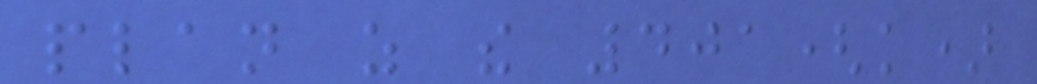plan as the 401(k)
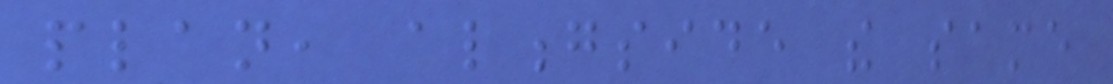plan, alongside the same
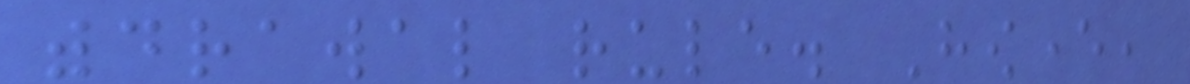withdrawal rule. However,
